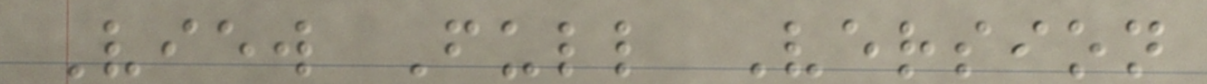View Full Version
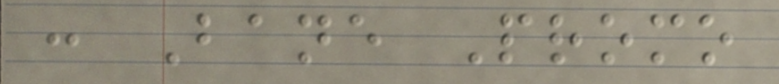: Bane Promo
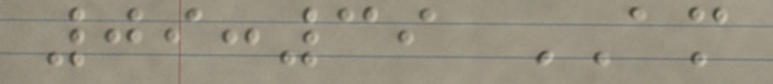09:39 AM
